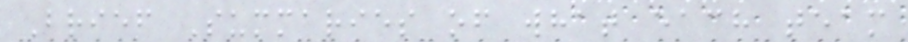Brief Summaries of what each team
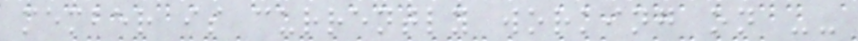member is currently working on --
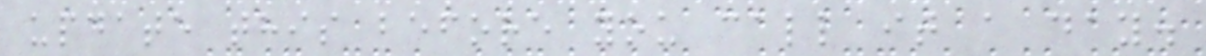update this before you call it a day.
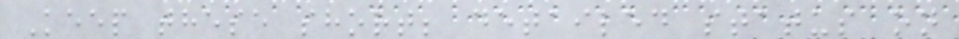Keep these short; detailed status on
